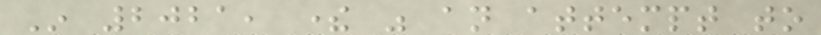In 2021, there was an attempt to
